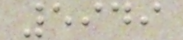5949
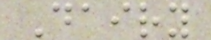Dairy
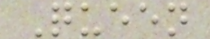Queen
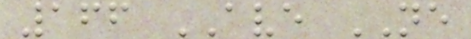166 AVE NE
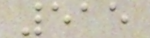515
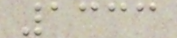1333
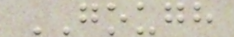GOUGH
